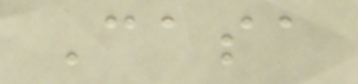Casa
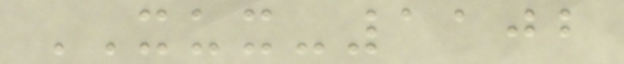XUX-1102
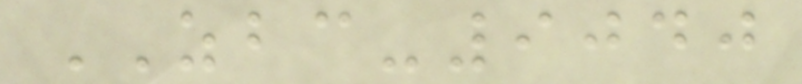ZBC-9040
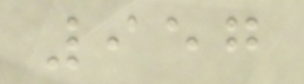957
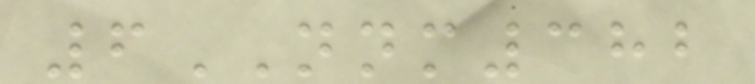6NNM382
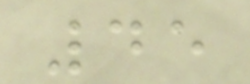45
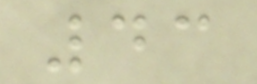43
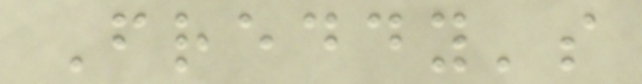Freddy's
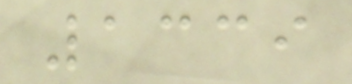1339
